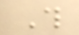This
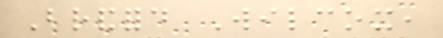Brandford Wilcox,
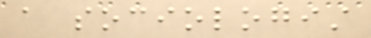a sociologist
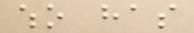who has
